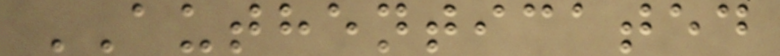AUTHENTICATED
